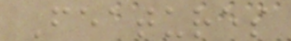Features
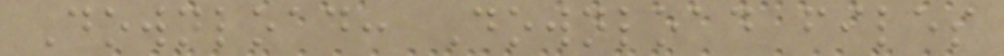Download: Download files
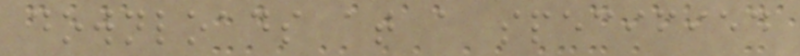downloads at a specified
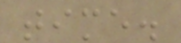time.
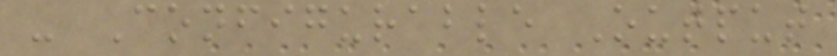- Configurable Output
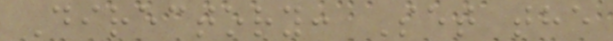Directory: Set the
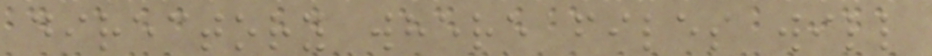directory where files will
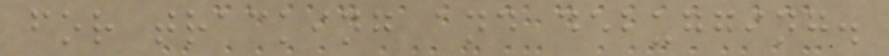for tracking and debugging.
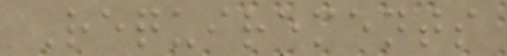Requirements
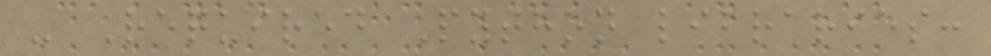- Required Python libraries:
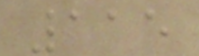115
